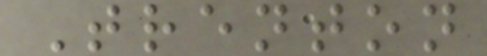Trenton
